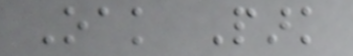Oak Park
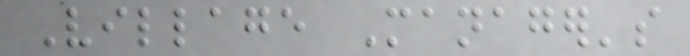Village Manager's
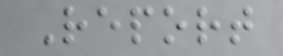Report
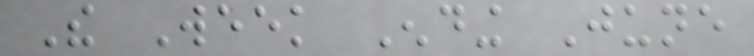The Week Ending June
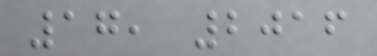17, 2016
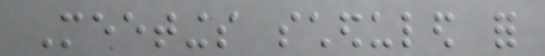Meetings scheduled for
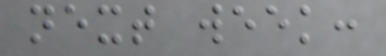next week:
